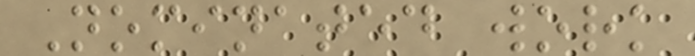Nominated work
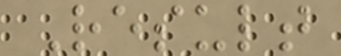Result
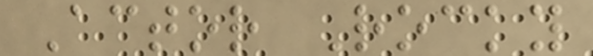Actor Rocky
